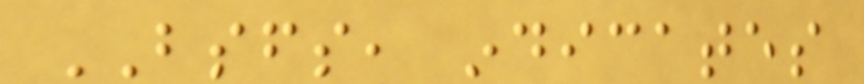BSFS, indicates
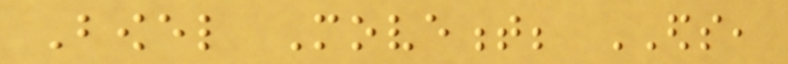Bowel Movement; EDS,
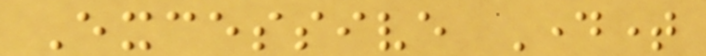Excessive Daytime
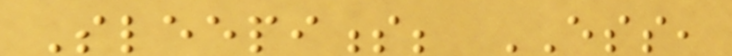Sleepiness; ESS,
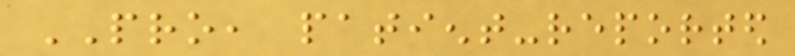PRO, patient-reported
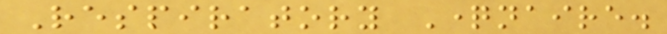Respiratory Questionnaire.
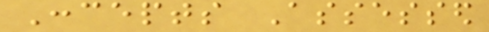Concepts Assessed
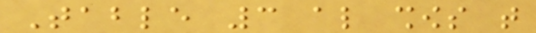Table 3 also shows that
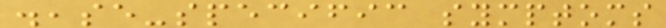disease-specific symptoms
